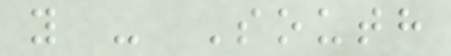y - South
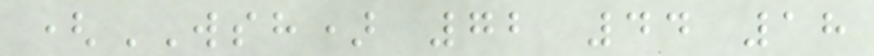(WSH) 72 44 18
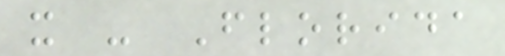x - Florida
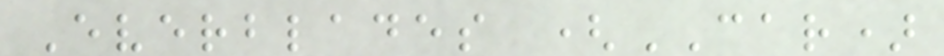Everblades (CAR)
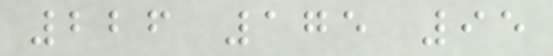226 175 95
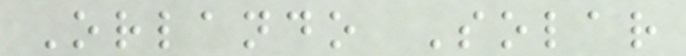Orlando Solar
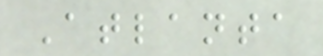Atlanta
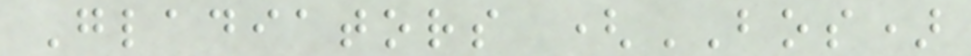Gladiators (BOS)
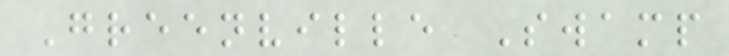Greenville Swamp
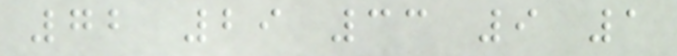72 29 33 9 1
